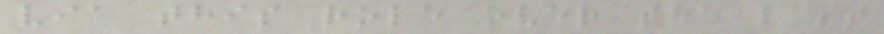via this role over the last
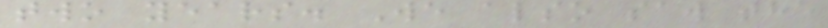two years. We also saw the
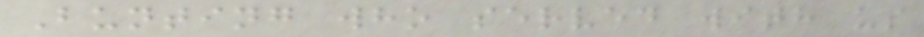Bunting who served with us
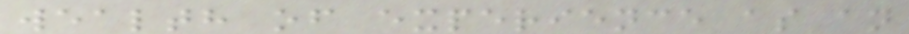wealth of experience as an
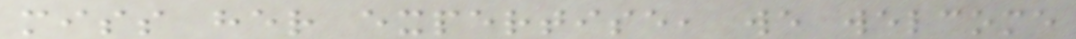miss her expertise, we welcome
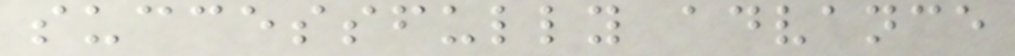successfully advance
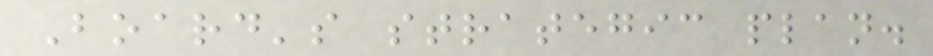Board's strategic plan.
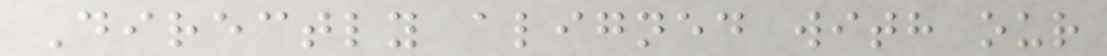Directly aligned with our
